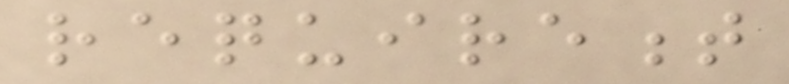requirement
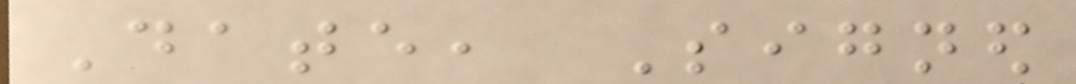Date, Signed
